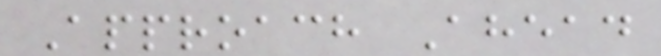Approach Ahead
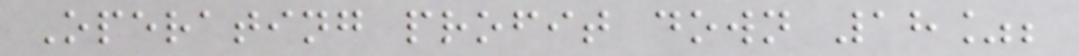Operating profit down 18%;
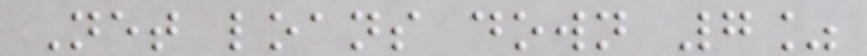Net loans down 7%
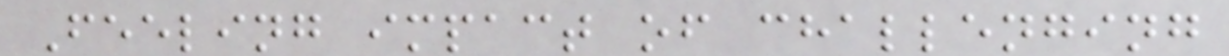Feeling impact of challenging
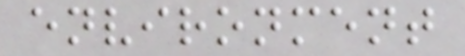environment
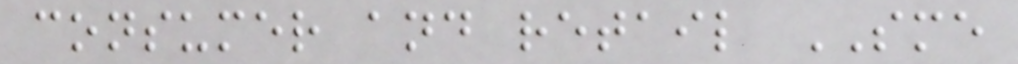consumer and retail SME
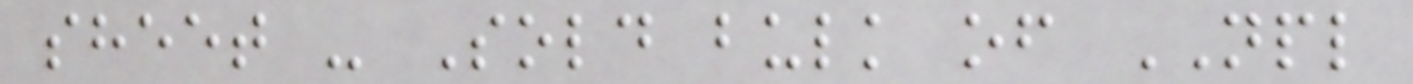sheet - Sold bulk of NPL
